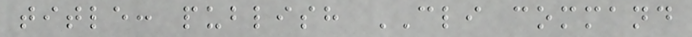title: publish CLI command
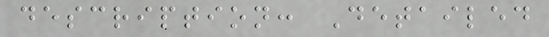description: Detailed
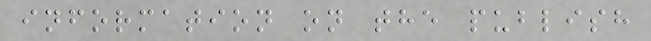information on the publish
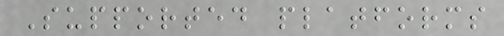Supported platforms
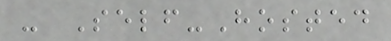- Self-Hosted
